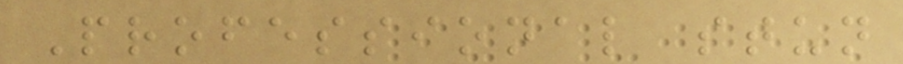Professional stun
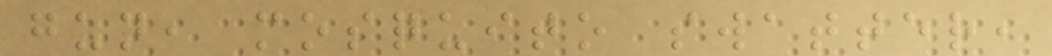gun, mosquito swatter,
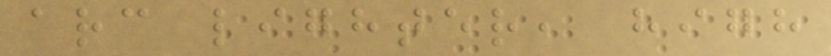arc lighter, high
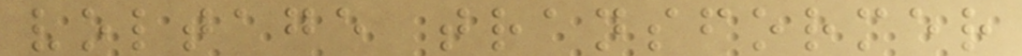voltage transformer
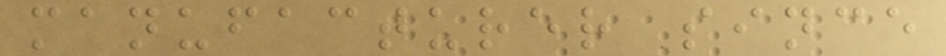manufacturer since
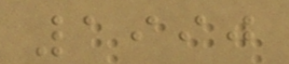1990
